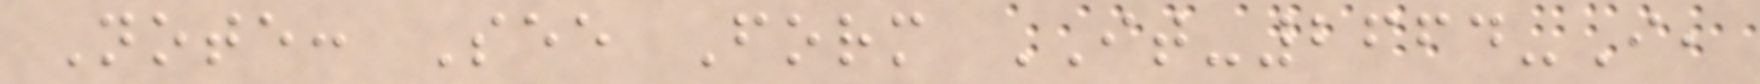Note: See Form IT-2664-I,
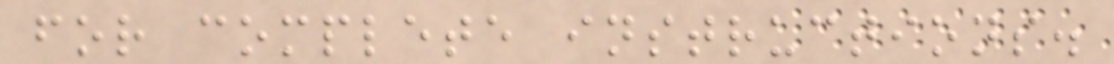for complete instructions.
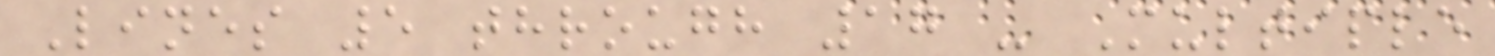Lines 5 through 17 - Multiple
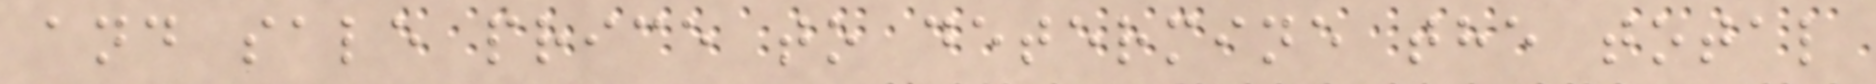and sale price to determine the total
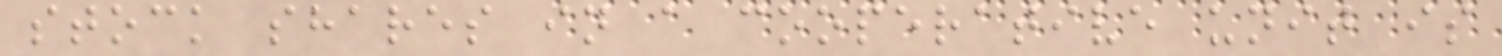stock shares in a cooperative unit is
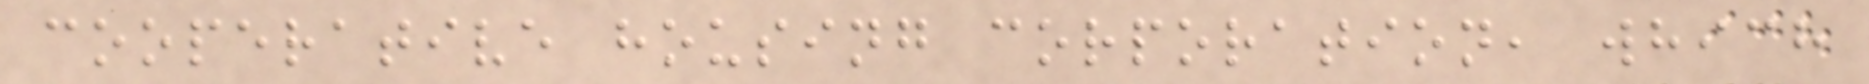cooperative housing corporation, which
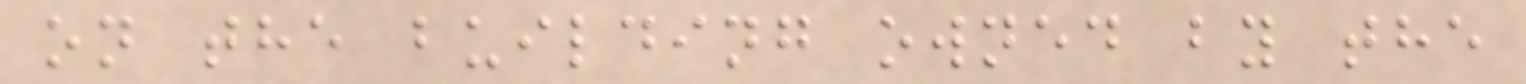on the building owned by the
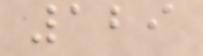129
